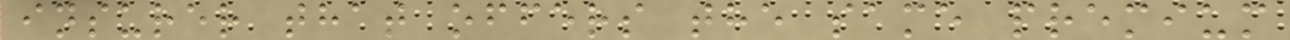insurer that offers the same premium
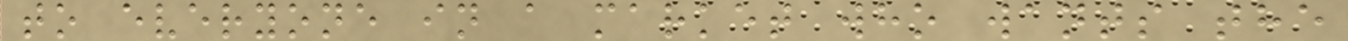to everyone in a market who wants the
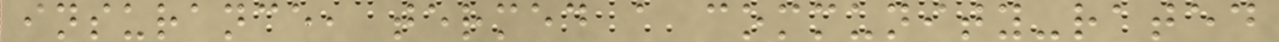insurance, termed a community-rated
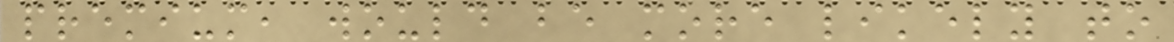premium, would be more likely to
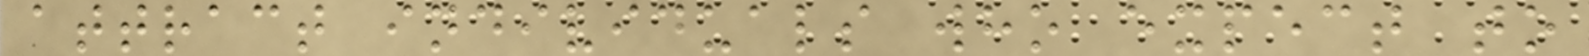attract individuals who expect to
